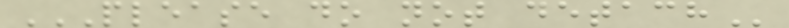PLEASE DO NOT DETACH
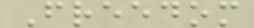Freedom
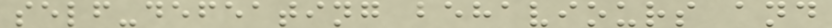self-defeating behaviours and
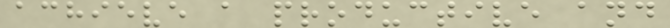achieve a productive and
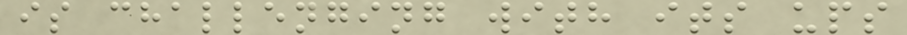is challenging with its ups
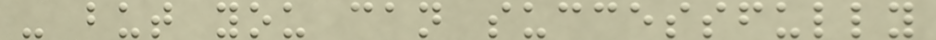- but you can successfully
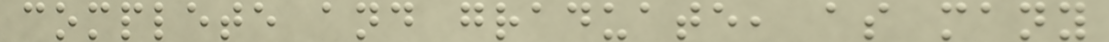complete and graduate, as many
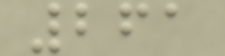261
